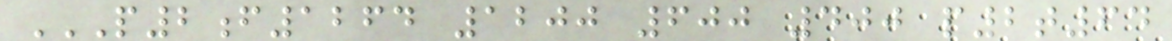P2F1264 1200 600 400 P2T64
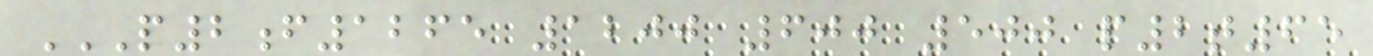P2F1265 1200 600 500 P2T65
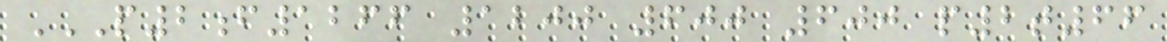P2F1266 1200 600 600 P2T66
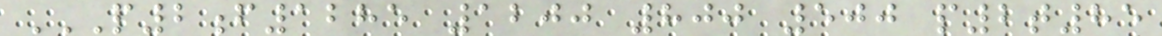P2F1285 1200 800 500 P2T85
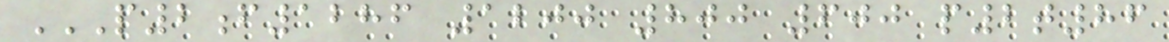P2F1286 1200 800 600 P2T86
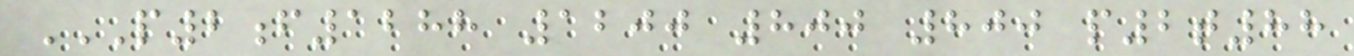P2F1288 1200 800 800 P2T88
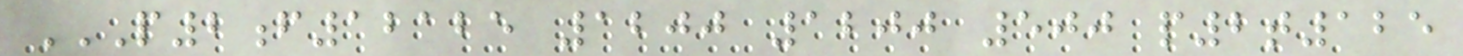P2F12125 1200 1200 500 P2T125
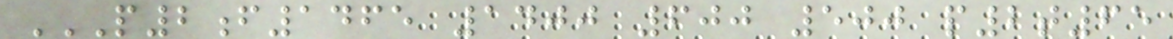P2F1465 1400 600 500 P2T65
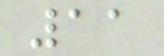11
